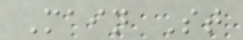Main St
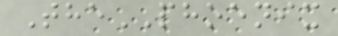ThePHOENIX
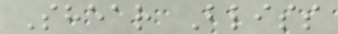Shear Bliss
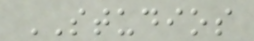STUDIOS
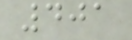401
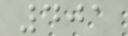401
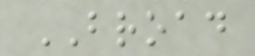BROAD
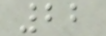22
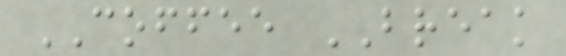COFFEE BREAK
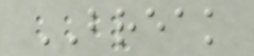BREAK
